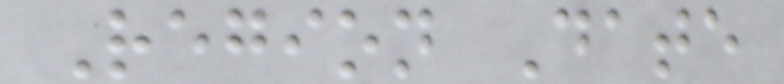Region Date
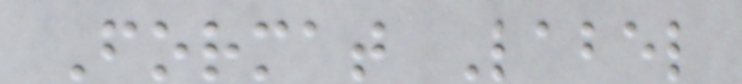Format Label
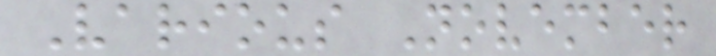Various November
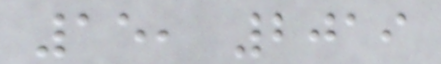15, 2019
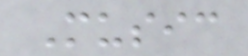Music
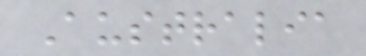Australia
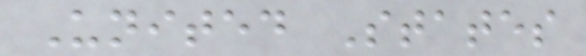United States
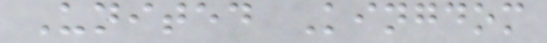United Kingdom
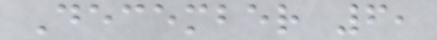December 6,
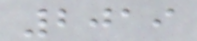2019
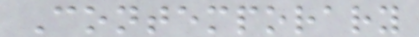Contemporary
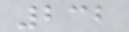232
